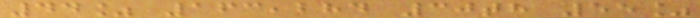44% 163,284 30th 55%
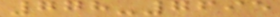778-7695
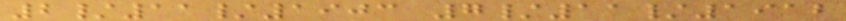2/11/1903 7/11/1912
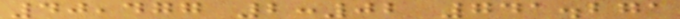40,477 2:02 741.271
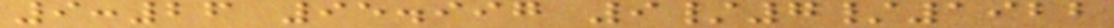9:26 95.997 9/7/1922
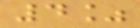4%
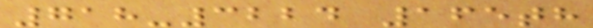718-3224 165th
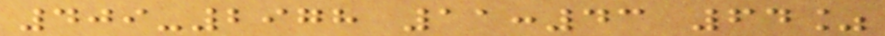409-2978 11:43 64%
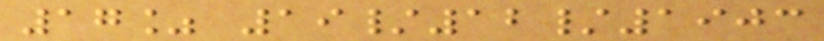17% 19/12/1903
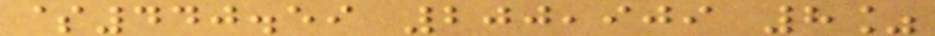$440.59 200,909 8%
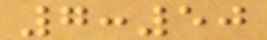7:50
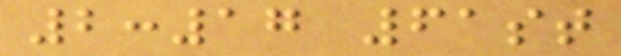2:17 61st
